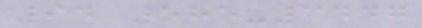94 585-3447
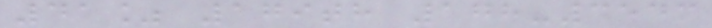41% 179th 178-3543
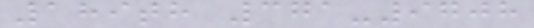189th 371-9708
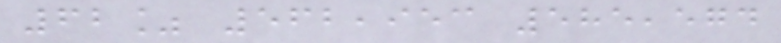62% 562,953 585,574
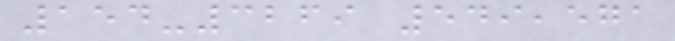154-3269 549,571
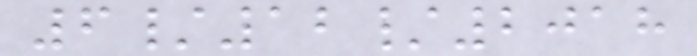6/12/2018
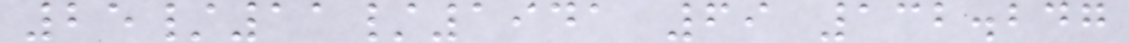25/11/1941 69 132.247
